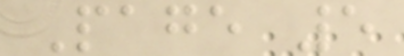Page 5
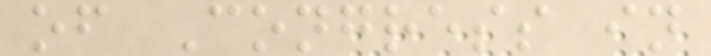of Congress in
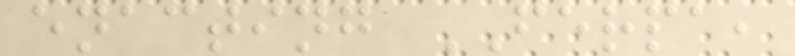enacting FERPA,
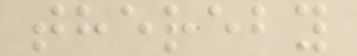thereby
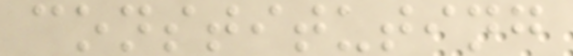constituting
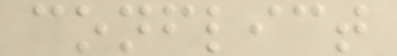conflict
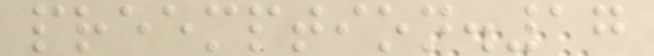preemption.17
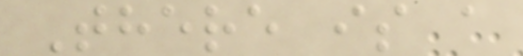There is a
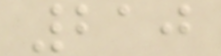210
